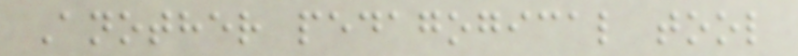Another pedagogical tool
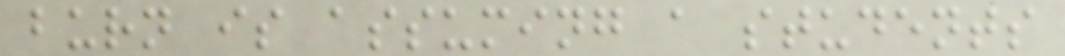burn is assuming a students
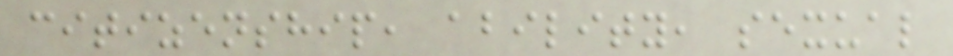citizenship, ability, sexual
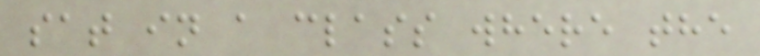sat in a class where the
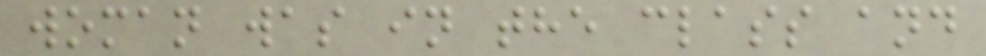woman was in the class and
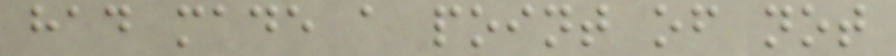had made a point of not
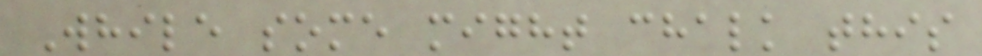While some might chalk this
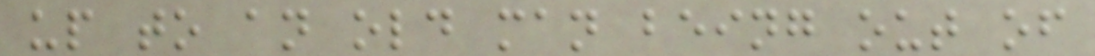up to an old man being out of
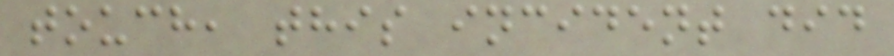touch, this incident did
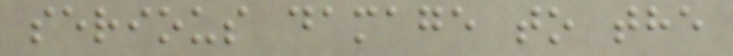serious damage to the
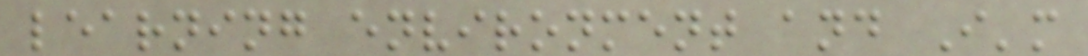learning environment and I'm
